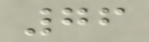76
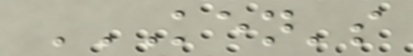KEN'S
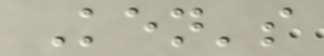Ken's
